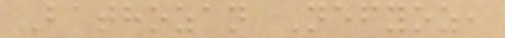Bathozan Nefyoz,
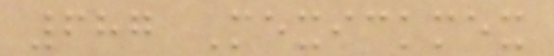687 Mexickmex
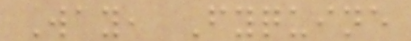Way, Fyquine
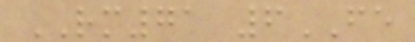RM71 6FE
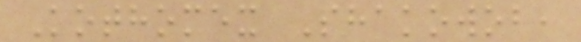Kothomex Shakowob,
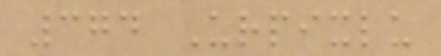374 Urpixlu
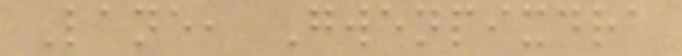Lane, Gwenpixdra
